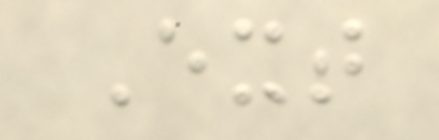Ext
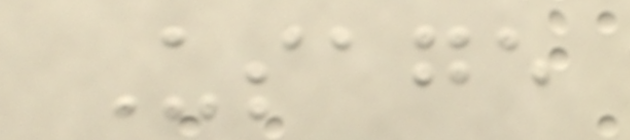Usage
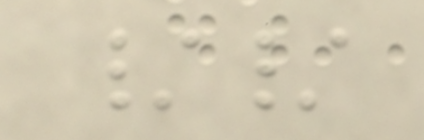//
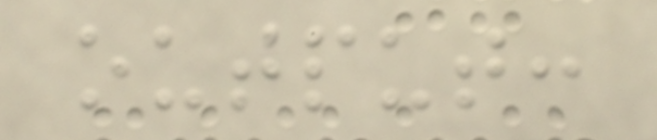output:
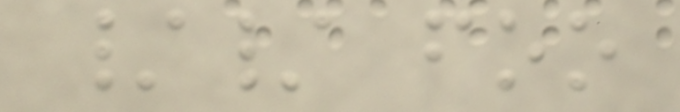// foo
